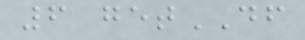6 getDF
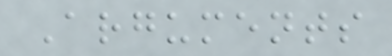Arguments
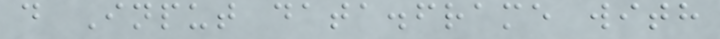d Input data.frame with
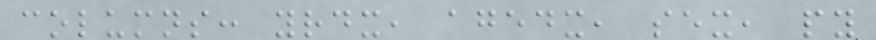columns: yrdx, agedx, sex, py
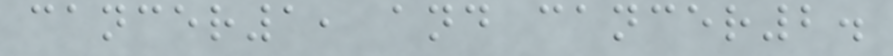cancer1, and cancer2.
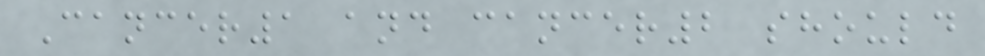Cancer1 and cancer2 should
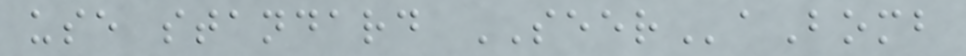use standard SEERaBomb
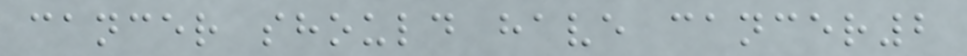cancer should have cancer2
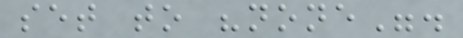set to "none".
